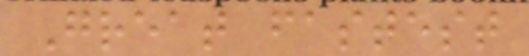Great fastest
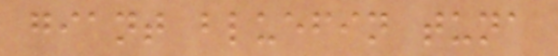giant bluefin tuna
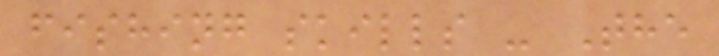fishing skills - The
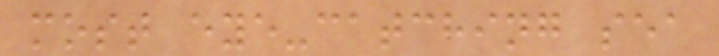most eye-catching sea
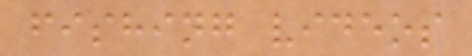fishing videos
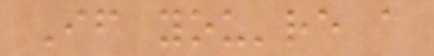If you're a
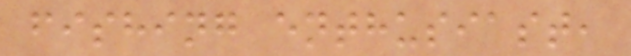fishing enthusiast,
